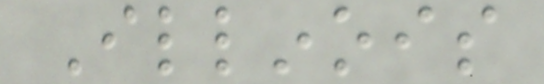Illinois
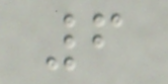6
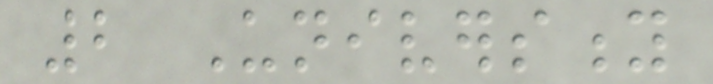2 University
